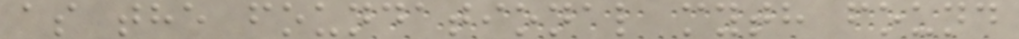as the foundational myth found
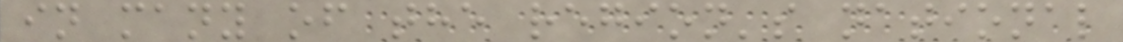in many of the region's national
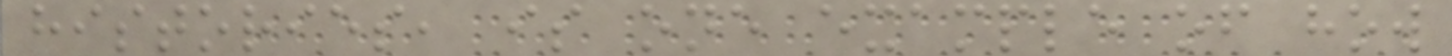histories, is one example of how
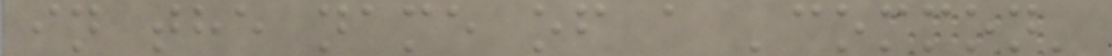in the name of a 'common'
